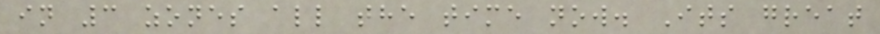in 3 zones all the time now. Its great
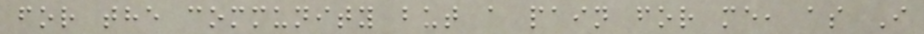for the community but a pain for me, as I
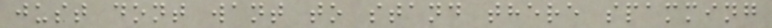just dont want to stand there spamming
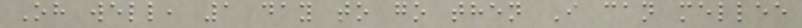Oh well, 1 day to go then I can mellee
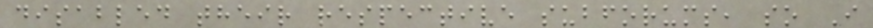disabled their respective subforums, so I
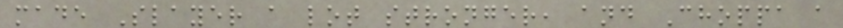made Slayer a lot stronger, and Choppa a
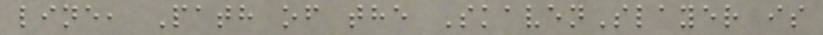line, Path of the SkavenSlayer is
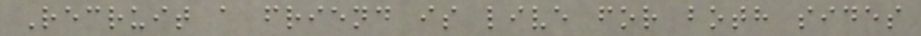Recruit a friend is live for both sides
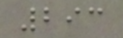293
